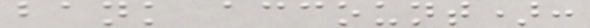bank account):
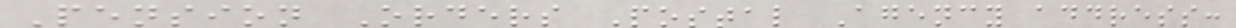Pension Orders Postal Agency address:
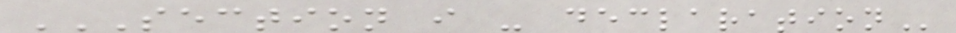SECTION I - DECLARATION
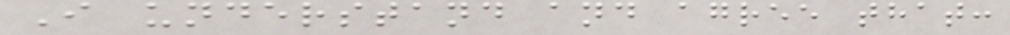I understand and agree that:
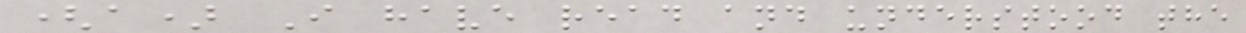(a) I have read and understood the
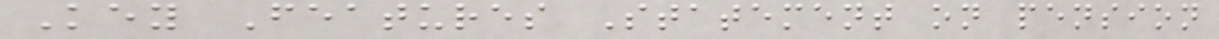Key Features Statement on pension
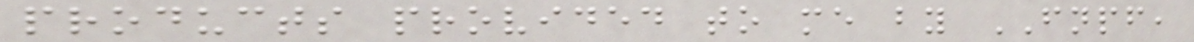products provided to me by FNPF,
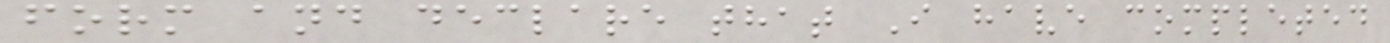form and declare that I have completed
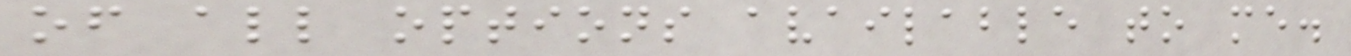of all options available to me.
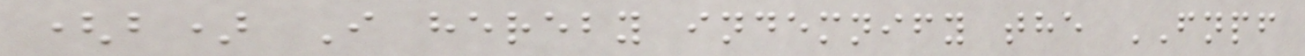(b) I hereby indemnify the FNPF
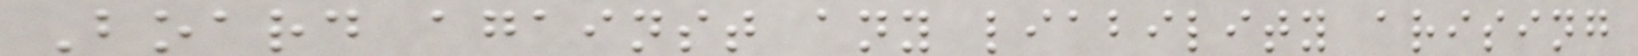Board against any liability arising
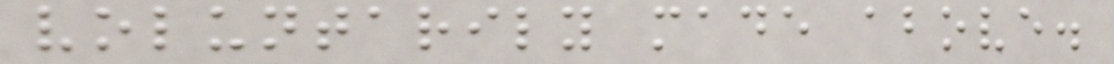voluntarily made above.
